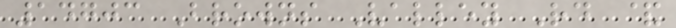14703 Browns Valley Rd &
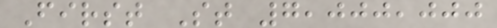First St 7,000,000
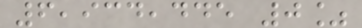6,934,445 0%
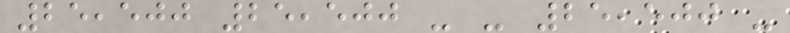25,500 25,500 - - 25,500 -
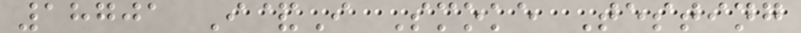18701 I&I Smoke Testing
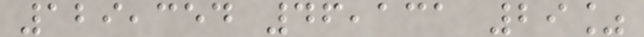129,354 46,131 29%
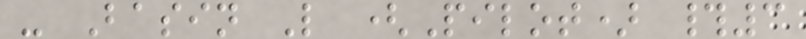- Basin L (Pilot) #3
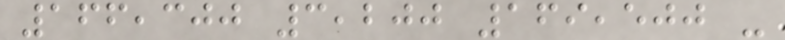166,300 3,200 169,500 -
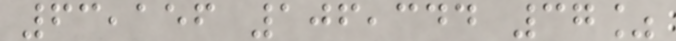63,156 106,344 37%
